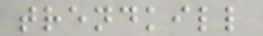trendkill
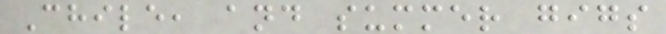Chile, and summer gigs
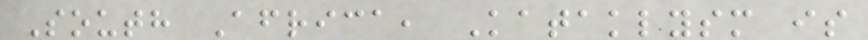South Africa, Kataklysm is
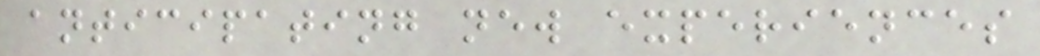anticipating new experiences
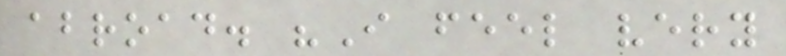abroad. "I feel very
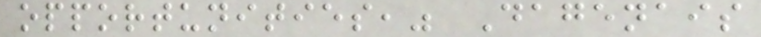opportunities," Dagenais
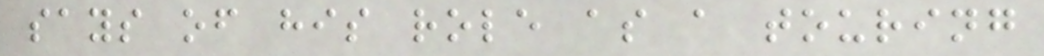says of his role as a touring
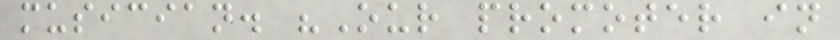musician. "Our promoter in
